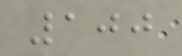100
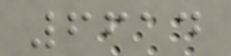6614
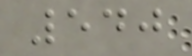540
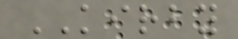KIRBY
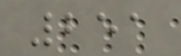251
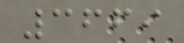3669
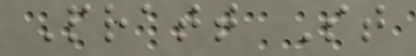Pratt St
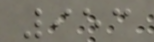953
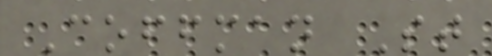Coffman St
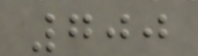700
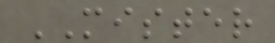MISTER
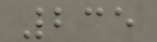235
